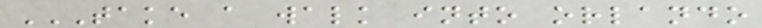TAKE A WALK INTO ORLANDO
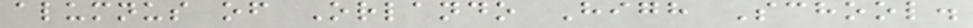alumnus of Orlando High School.
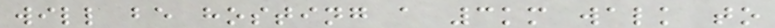will be hosting a 3km walk to
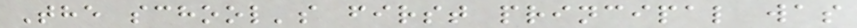The school's first principal was
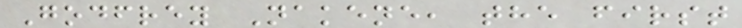Godfrey Nakene, the first
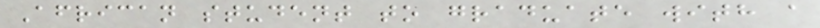African student to graduate with a
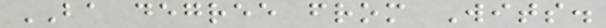BA degree from Wits.
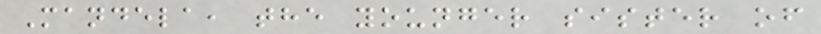Mandela, the younger sister of
